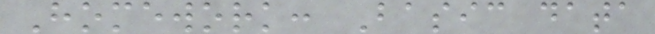Homework: Basic data
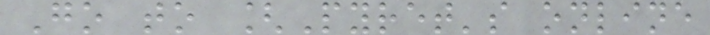Go to [Pyret's online
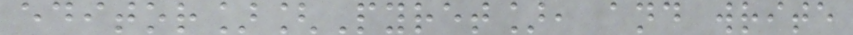editor][Pyret], and write
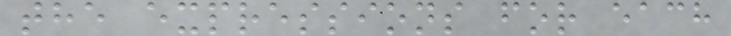the expressions for each
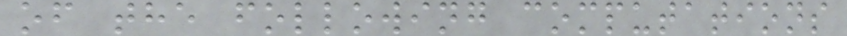of the following computations
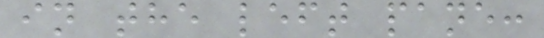in the left pane:
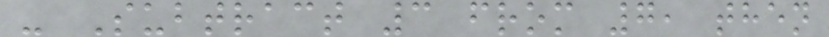- Subtract 3 from 7, then
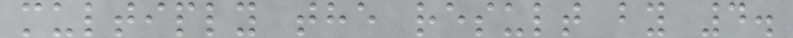multiply the result by 4.
